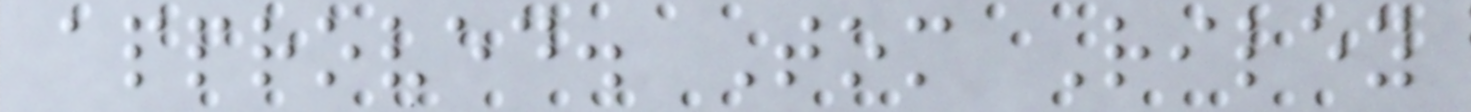approved. Tom Riley
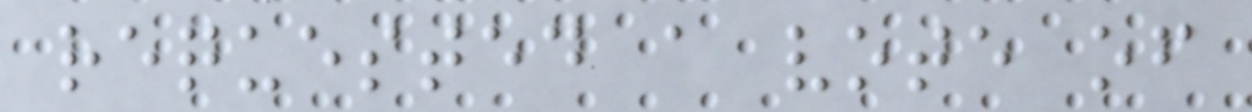requested a vote of
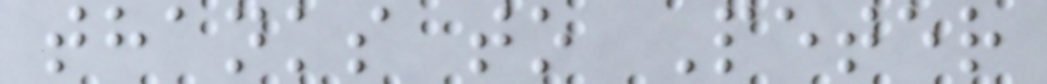thanks to Peter
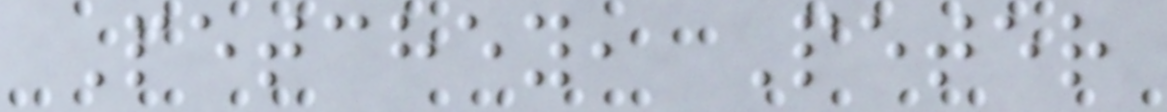Petchey, Peter
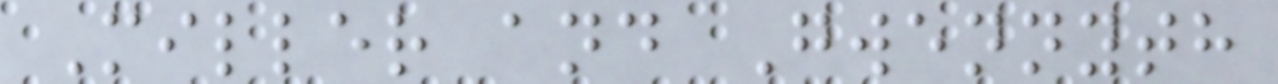Miller and Gwennyth
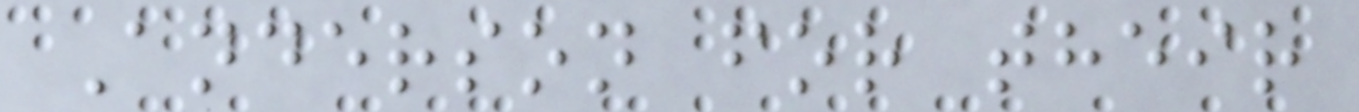Anderson for their
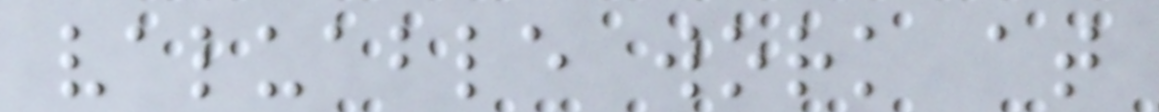valuable work at
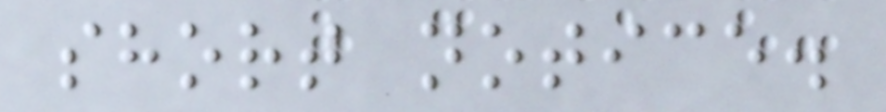short notice.
